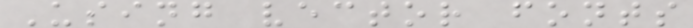Using vector fonts
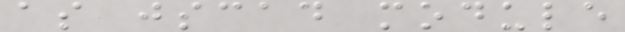as jscad module
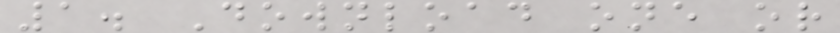1. Download one or
